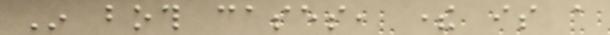In both cases, there is a
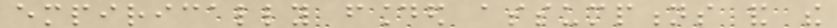empirically founded assumptions and the
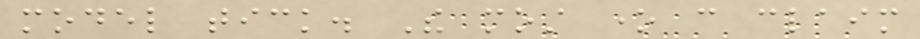model tick. The most one can claim
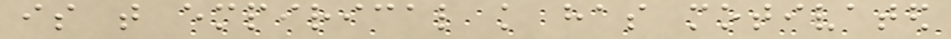is that empirical knowledge has motivated
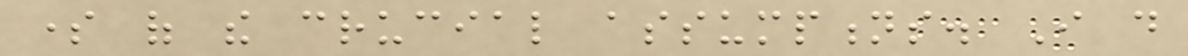some of the crucial assumptions. I do
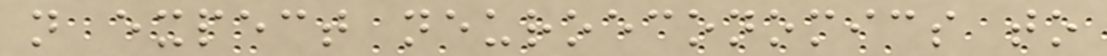not expect neuroeconomics to
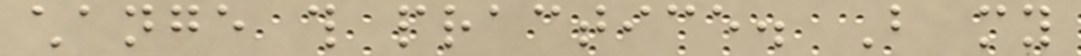change this practice. But my
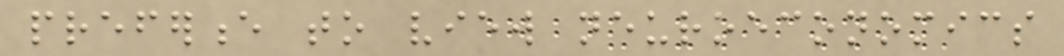preference to view neuroeconomics
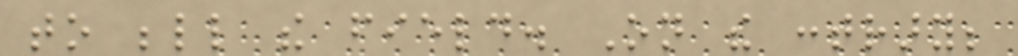to belittle the field. On the contrary;
